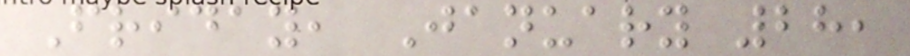Friday, January 28,
